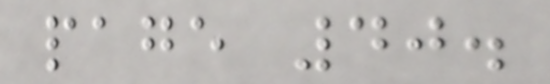page 40.
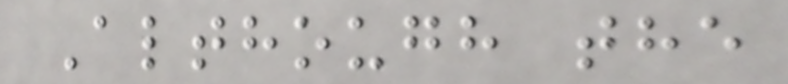Although the
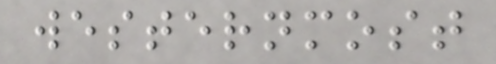westernmost
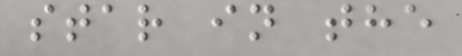star in the
